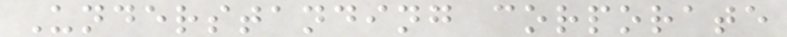Understanding corporate
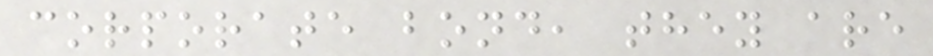corporate bond, they are
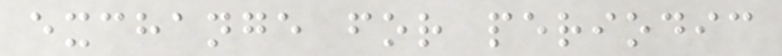exchange for periodic
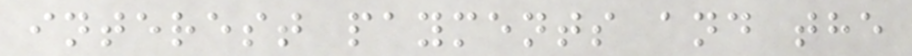interest payments and the
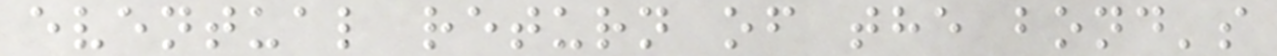eventual return of the bond's
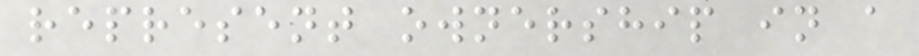represent ownership in a
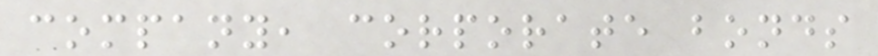company, corporate bonds
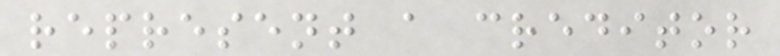represent a creditor
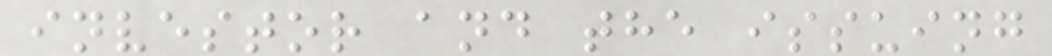investor and the issuing
